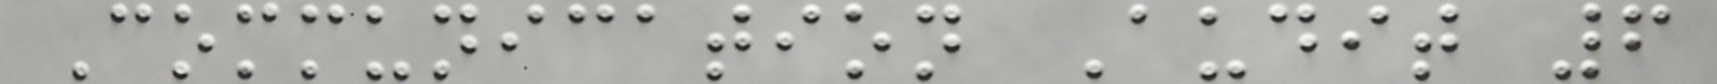Communication Audit 6
